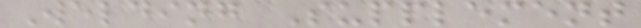Welding Supplement
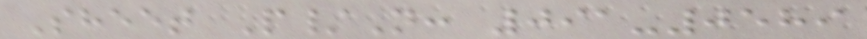Sheet P/N: 091-0589
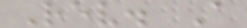Rev. A
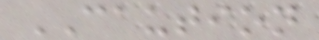CAUTION
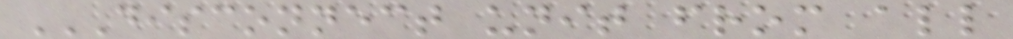DISCONNECT UNIT FROM ALL
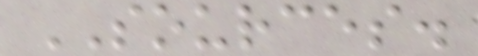SOURCES.
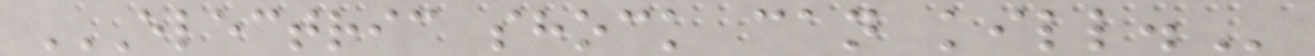ELECTRIC SHOCK CAN KILL.
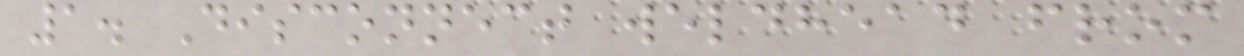1. Disconnect weldhead from
